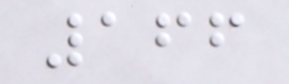166
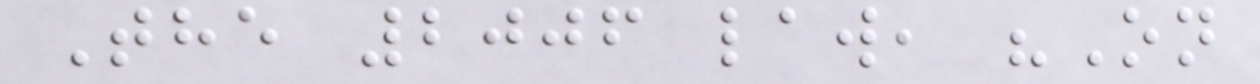The 2006 law, "On
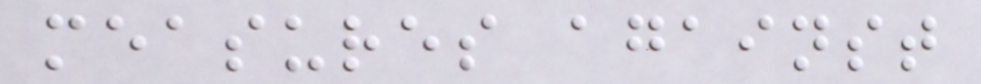measures against
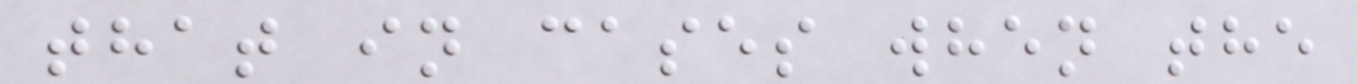that in cases when the
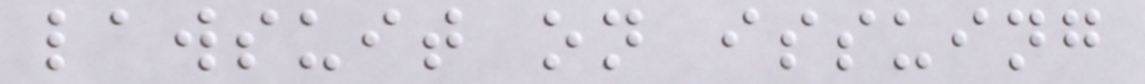lawsuit on issuing
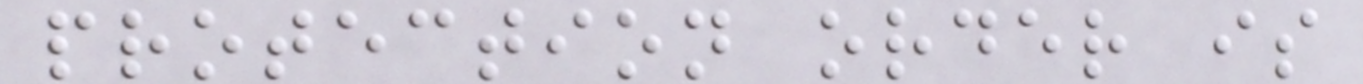protection order is
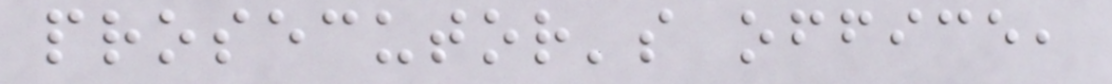prosecutor's office,
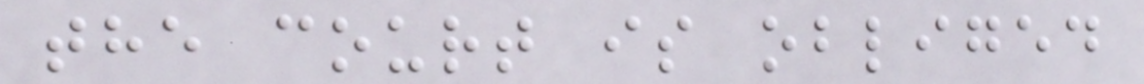the court is obliged
